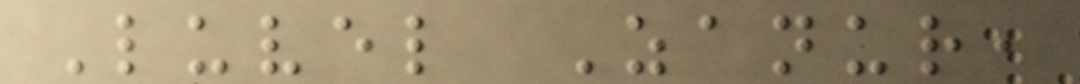Luvel Zanur,
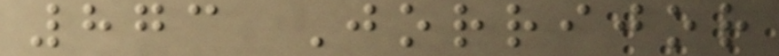873 Jorrijor
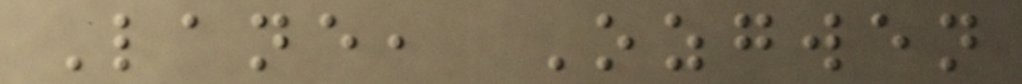Lane, Ozgwen
